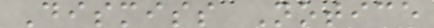Dismiss Notice
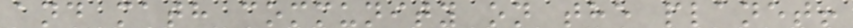and math community on the planet!
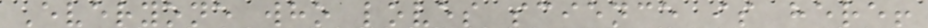Everyone who loves science is here!
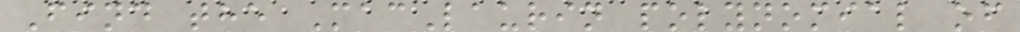Find the MacLaurin polynomial of
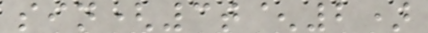sin(3t^2)
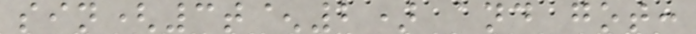sin(3t^2) and got:
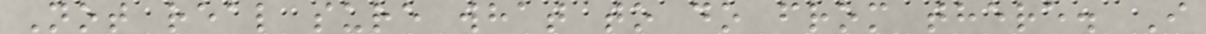Not real sure what to do from there. I
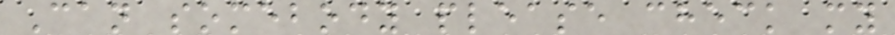Can somebody please check my
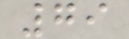79
